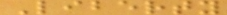Liberty
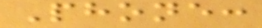Phone:
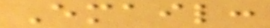Email:
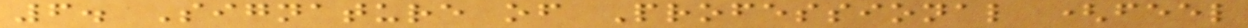6. Signature of Professional (feel
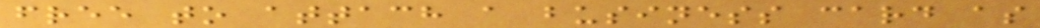free to attach a business card as
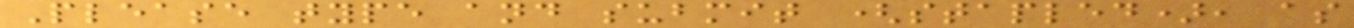Please type and submit (stapled), as
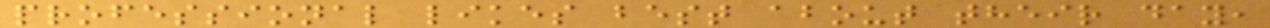professional likes best about their day,
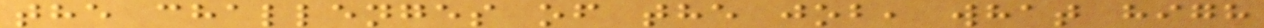the challenges of the job, what high
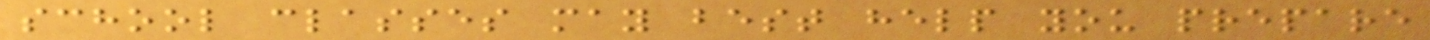school classes may best help you prepare
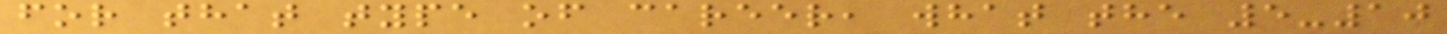for that type of career, what the 5-10
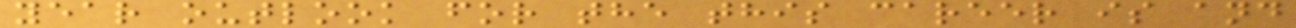year outlook for the this career is and
